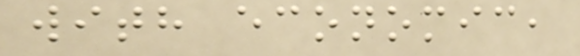with economic,
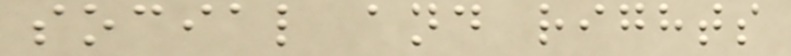social and rights
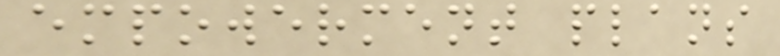empowerment plans
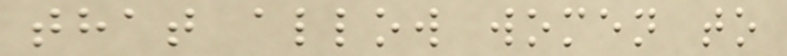that allow women to
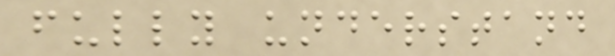fully understand
